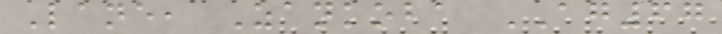Lane, Zankoba AG67
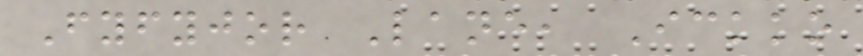Fyfyjor Lane, Ickko
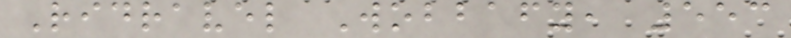Ridravel Wobbafy, 553
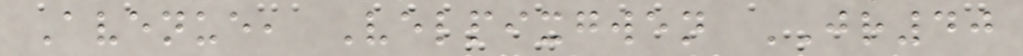Avenue, Velpixgwen JR40
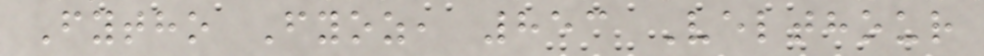Fytho Fyoz, 853 Velthour
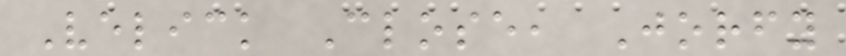Velick Close, Jorfy
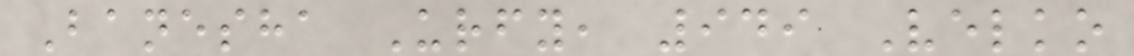Banesha Urfy, 949 Velko
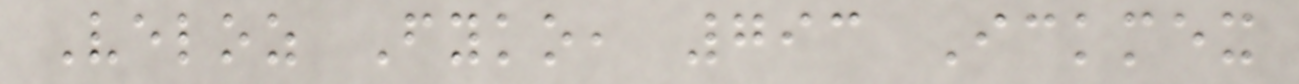Veloz Fyko, 793 Ickmex
